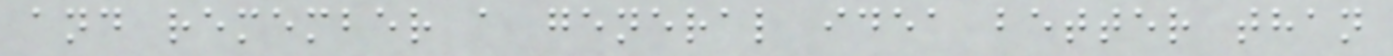and remember a general idea better than
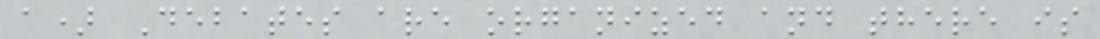a) Debates are organized and there is
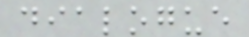dialogue
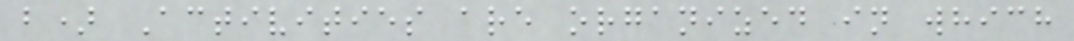b) Activities are organized in which
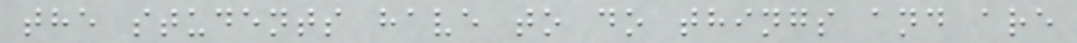the students have to do things and are
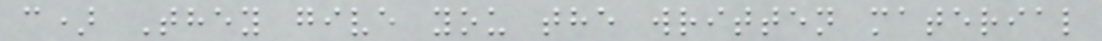c) They give you the written material
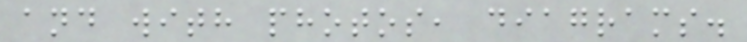and with photos, diagrams.
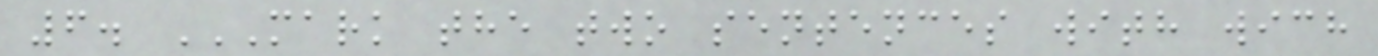6. MARK THE TWO SENTENCES WITH WICH
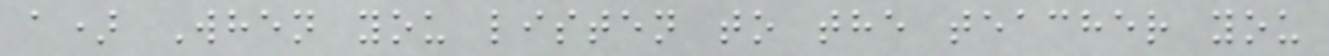a) When you listen to the teacher you
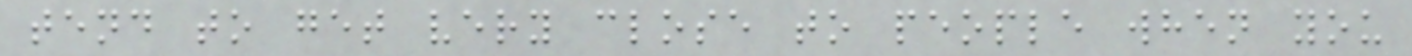tend to get very close to people when you
